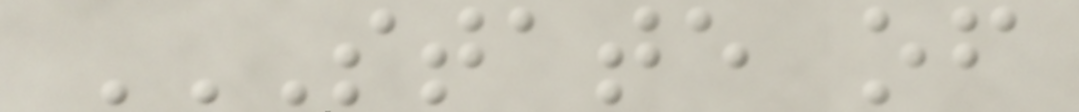STATE OF
